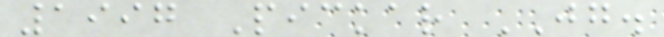1997 Pickar JG.
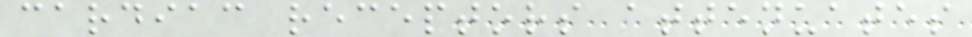cardiac receptors attenuates
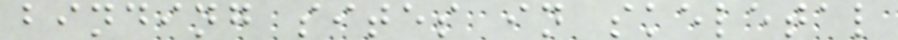binding sites in skeletal
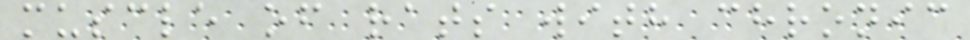muscle of rats with chronic
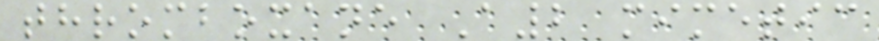thromboxane A2 mimetic
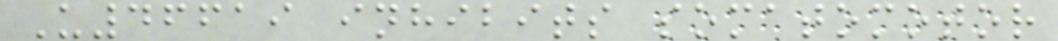U46619 inhibits somatomotor
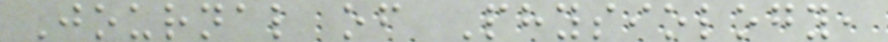Journal of Physiology,
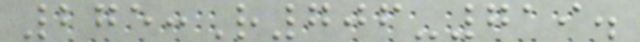275:R706-719.
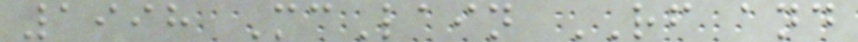1998 McLain RF and
